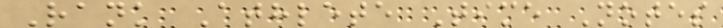Rank Athlete Time Notes
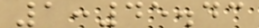1:45.43
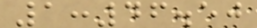1:46.50
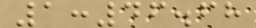1:46.68
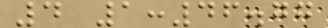4 1:46.77
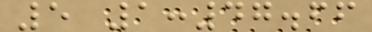5 1:47.66
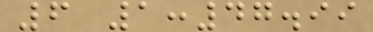6 1:47.99
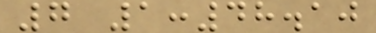7 1:48.10
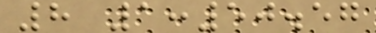8 1:50.57
